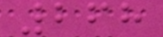268
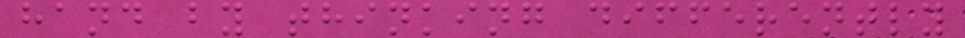hand by thinking differently
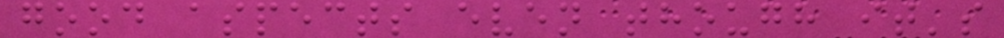good aspects even though it's
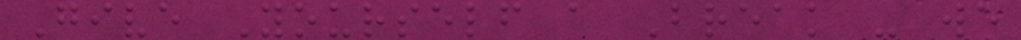Give Yourself a Break - we
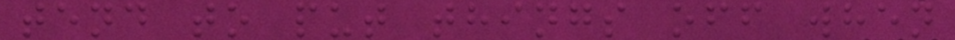tend to put things off when
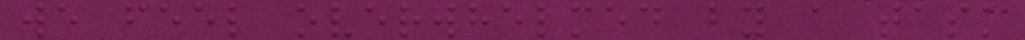we feel overwhelmed by a task
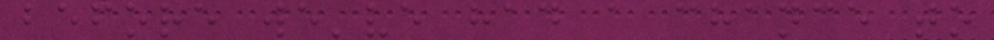before we've had a chance to
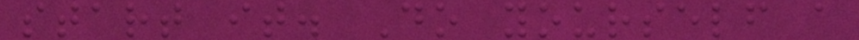start it. Do yourself a
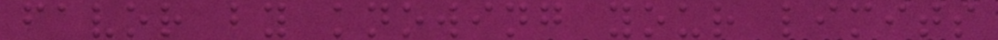favor by knowing your limits
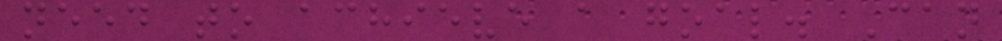need to achieve a goal. Can
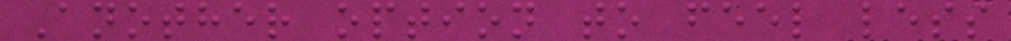Another option to feel less
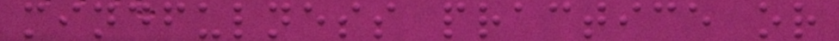mindfulness practice or
